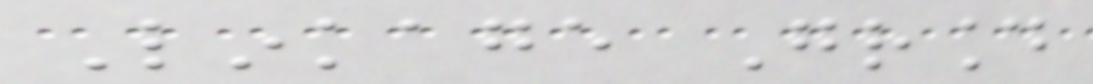Linkage Ground
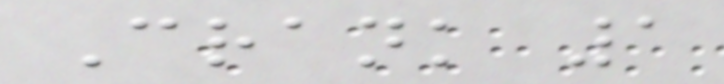Crank 1
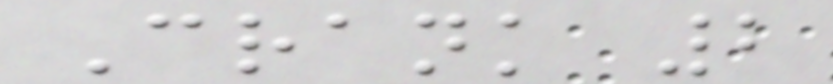Crank 2
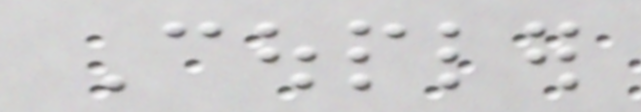Coupler
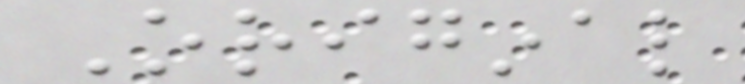Original
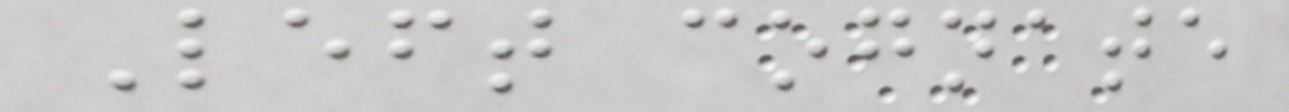Left cognate
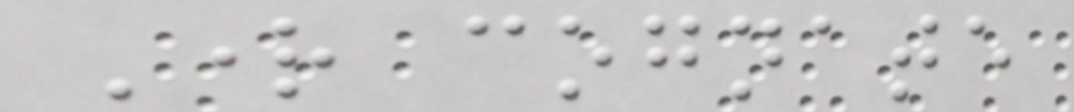Right cognate
